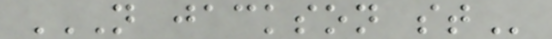N JACKSON ST
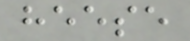heese
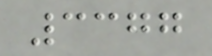3377
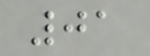01
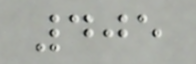405
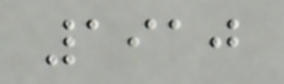1910
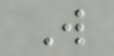W
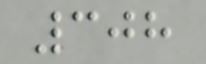308
